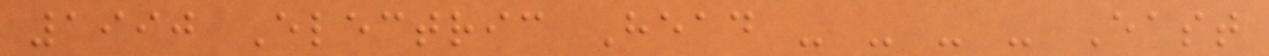1990 Electric Head - - - - East
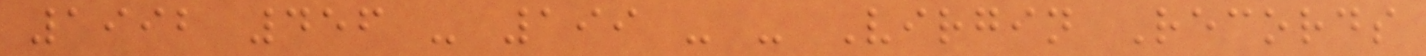1992 456 - 199 - - Virgin Records
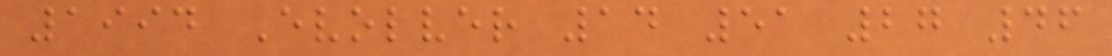1994 Evolver 14 51 27 46
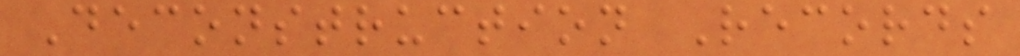Deconstruction Records
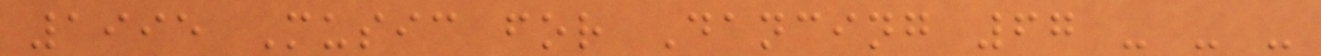1995 Music for Dancing 67 - - -
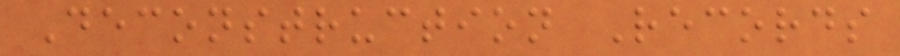Deconstruction Records
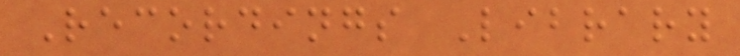Recordings Library
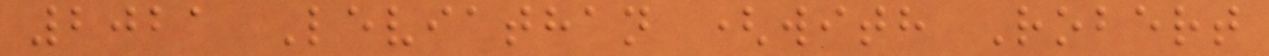2021 Leviathan (with Robert
